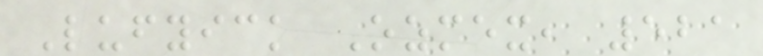Lufyick Ozmex, 521
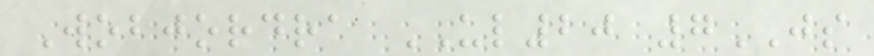Wobjordra UL20 7JS
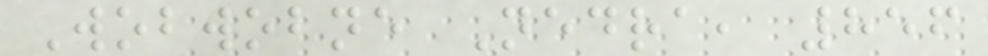Wobwobne Nedra, 856
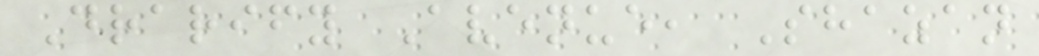Drarify Avenue, Shazan
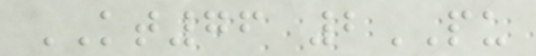KT76 2PU
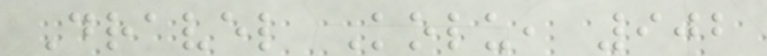Dravel Kolu, 902
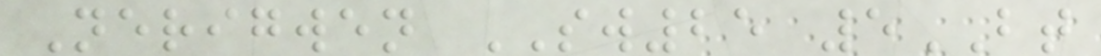Nerigwen SW25 5BT
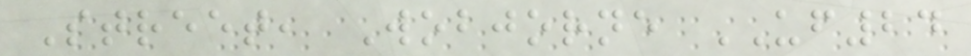Street, Wobjorne UF24
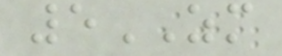5ZM
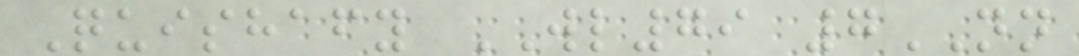Quishafy WL79 7NN
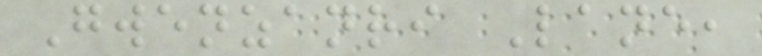Gwenzanri Lane,
